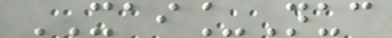XAI_Nuc
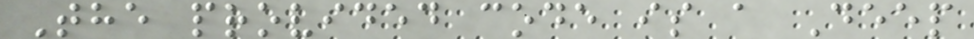The provided code is a Deep
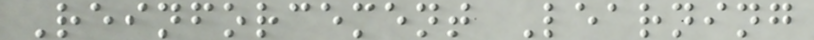Reinforcement Learning
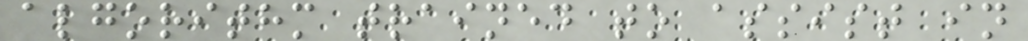algorithm trained to assist in
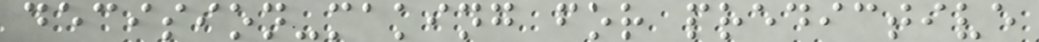decision-making for predictive
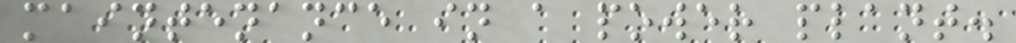maintenance in a power plant.
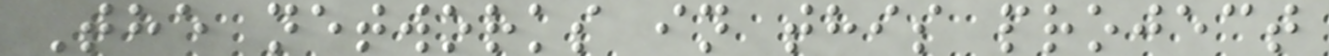The networks in this project
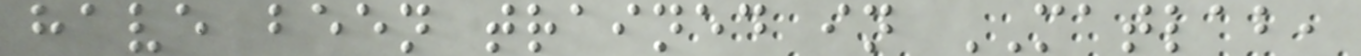have been trained in MATLAB,
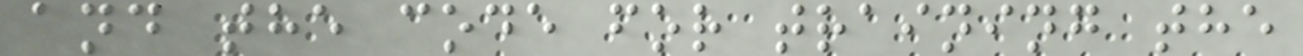and the code for training the
